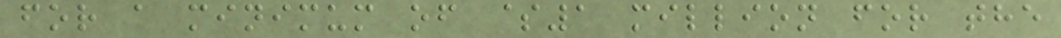for a minimum of $1 million for the
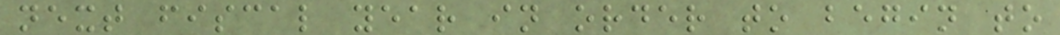next fiscal year in order to begin to
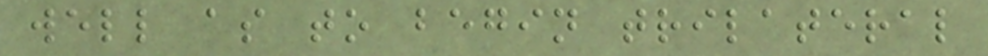well as to begin trilateral
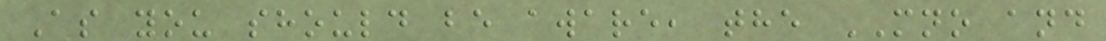As you should be aware, the MNO and
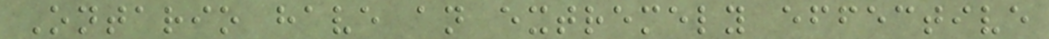Ontario have an extremely effective
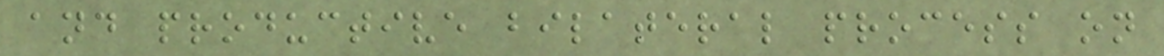and productive bilateral process on
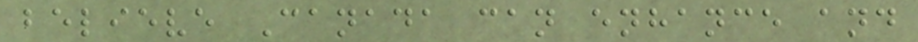believe Canada can enhance and
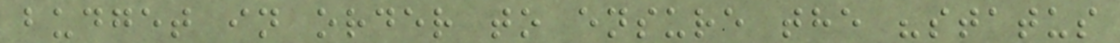budget in order to ensure the "status
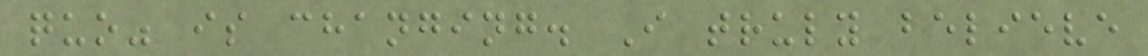quo" is changing. I truly believe
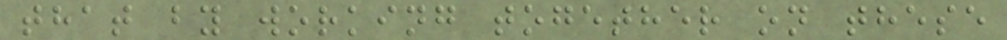that by working together on these
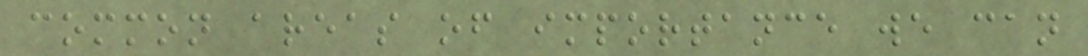common areas of importance we can
